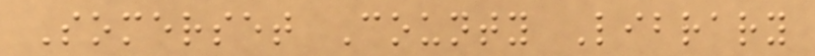Somerset County Library
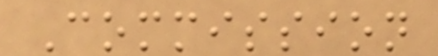Commission
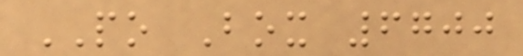PO Box 6700
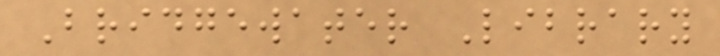Bridgewater Library
